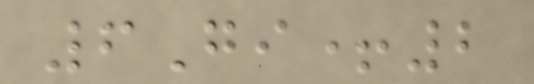6Gi+2
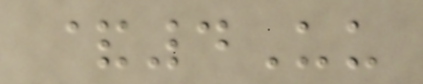&4Uu
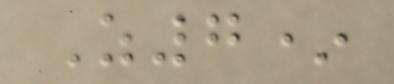Z7*
